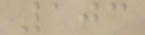103
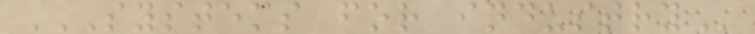SYSTEMS FOR INDUSTRY
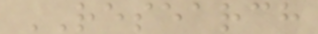RESEARCH
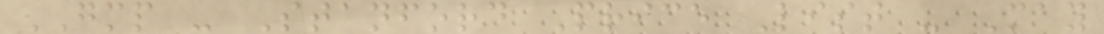GMP - Stanford Price List - May
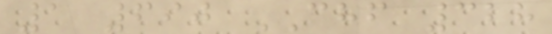1 690 CHF 328
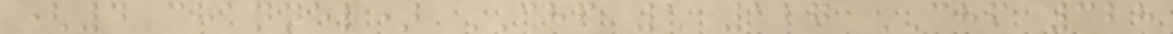(4 channel) CHF 1 127 CHF 328
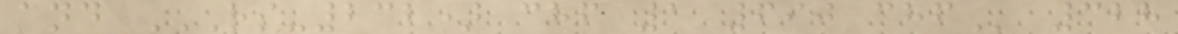and RS-232) CHF 1 690 CHF 328
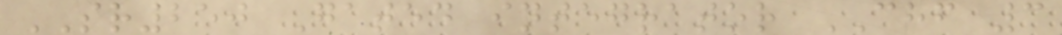SR250 Gated integrator CHF 3
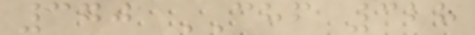370 CHF 328
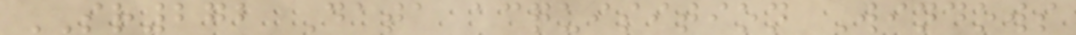SR272 Data acquisition Windows
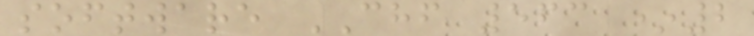software CHF 563 *2
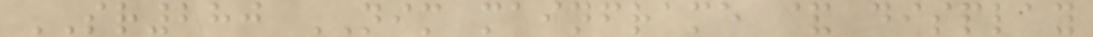SR280 NIM mainframe & display
